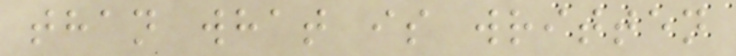than what is written
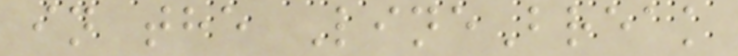in the LineBreak
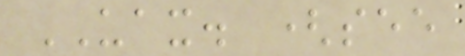UAX. (see
